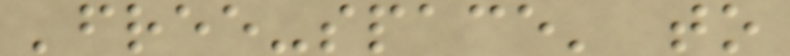'free-space' to
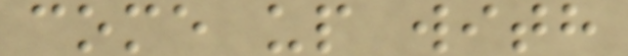come up with
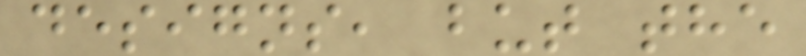designs, but the
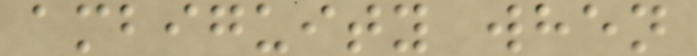ambiguity when
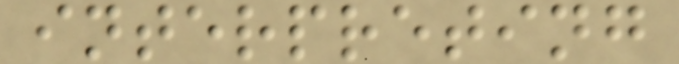interpreting
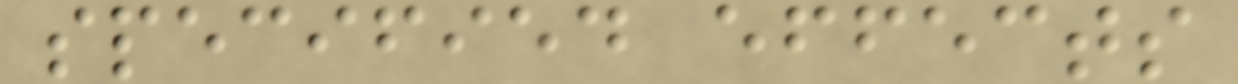specified effects
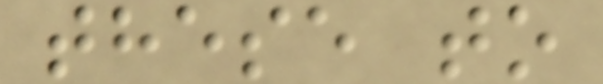these to
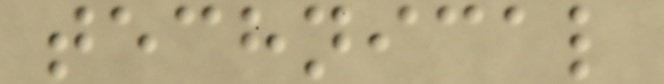technical
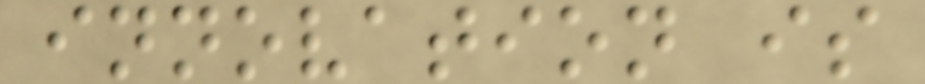innovation is
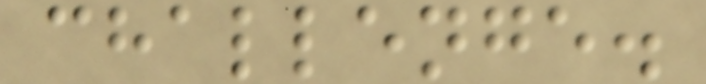challenge.
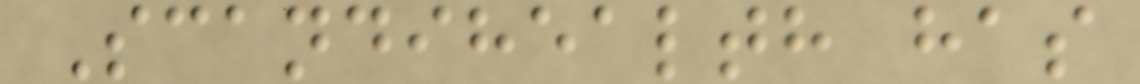Scandihealth has
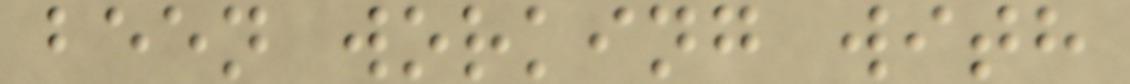been working with
